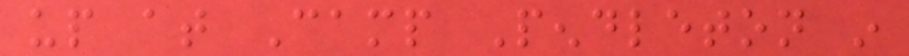up at Camp Pendleton in
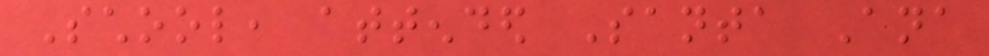School, attended Santa Ana
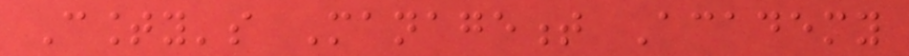County's Management Academy
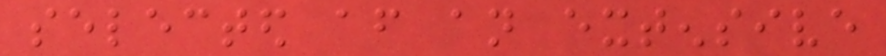selected after an extensive
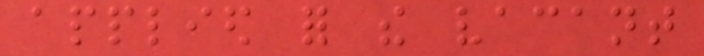applied for the vacant
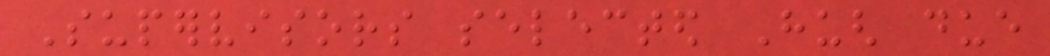Supervisors selected Hugh due
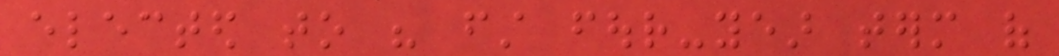elected to his first four-year term of
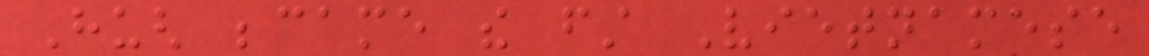Hugh became the first Vietnamese
